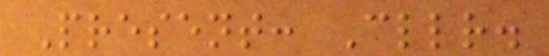Present: Cllr.
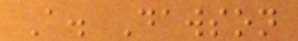A. Dawson
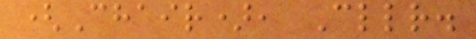(Chair), Cllr.
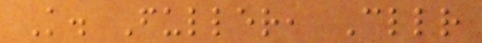K. Fuller, Cllr
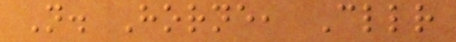N. Horne, Cllr
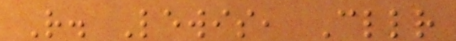R. Lewis, Cllr
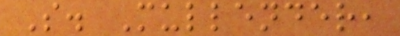S. Mullender,
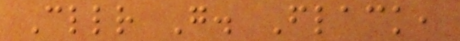Cllr G. Flack,
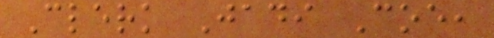Clerk Jadi Coe,
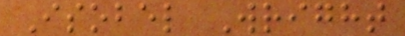Isobel Wright
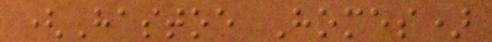(Hastoe Homes)
